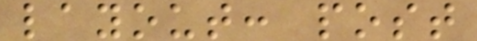layout: post
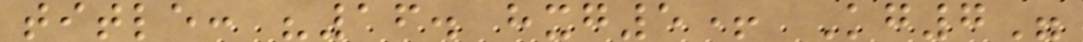title: "16. hxg5+ Kg7"
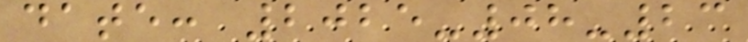date: 2025-08-23
